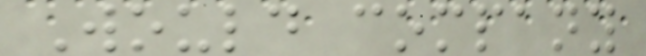Would company
